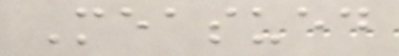Measued
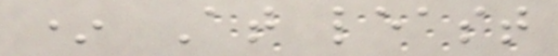* At least
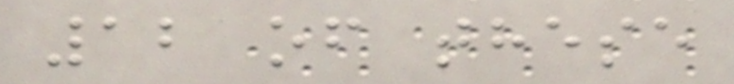12 of these
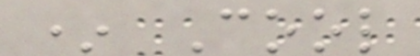* Cool
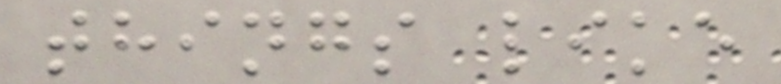things like
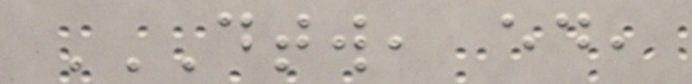DTW, ED,
